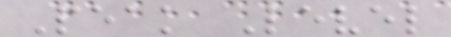Peak Level
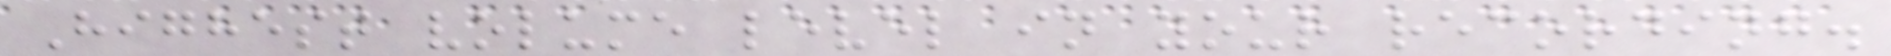Highest volume level in your recording.
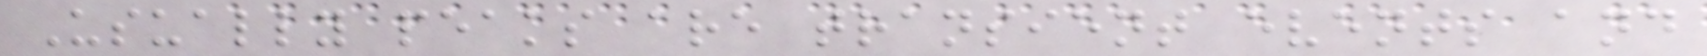Usually peaks are transient events and
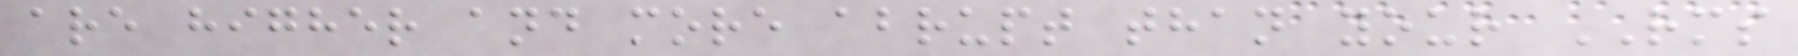are higher and more abrupt than your RMS
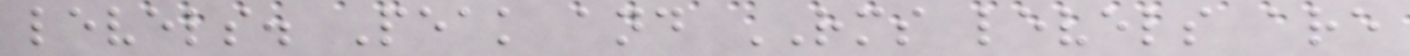levels. Peak and RMS levels are
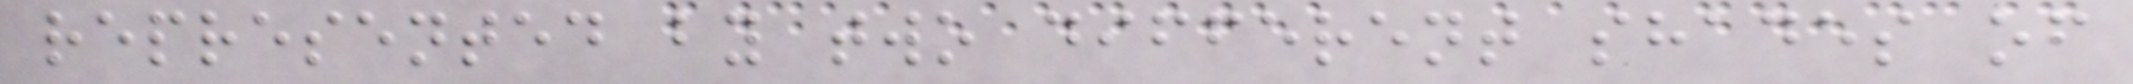represented by two different shades of
